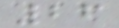26
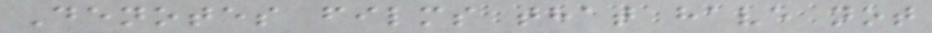Denotes films that have not
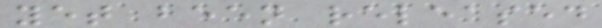yet been released
